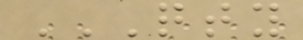QTY
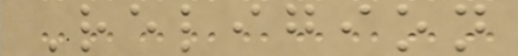Religion
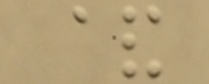&
